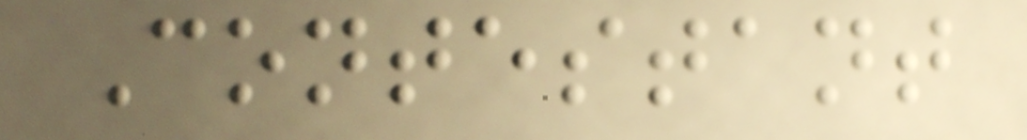Contestant
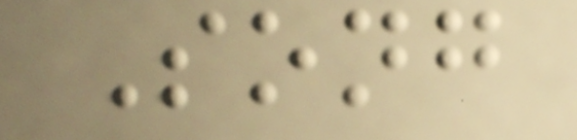Song
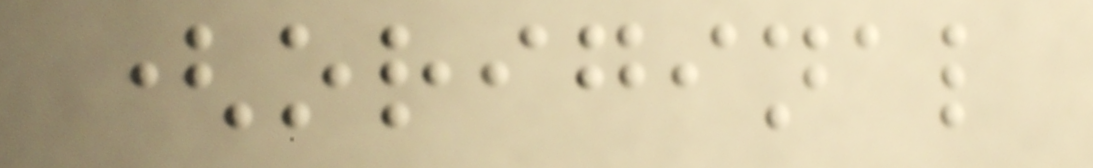(original
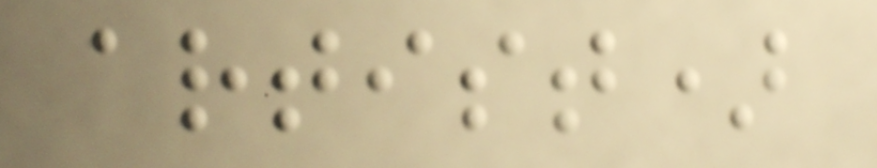artist)
